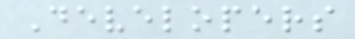Developers
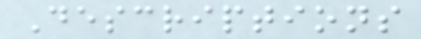Descriptions
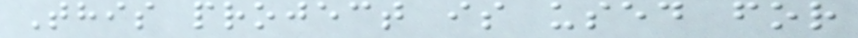This project is used for
